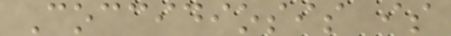Coccidiosis is
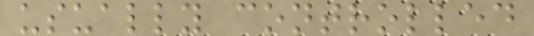usually controlled
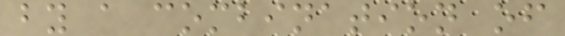by a combination of
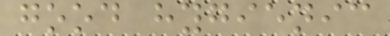good hygienic
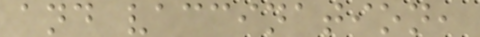and vaccination,
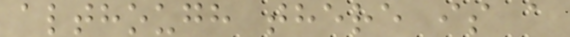although there is a
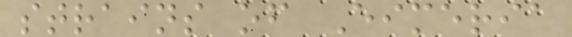strains of Eimeria
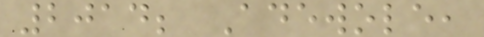2014; Adewole,
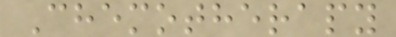Chemotherapy
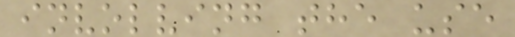involving the use
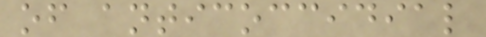of anticoccidial
